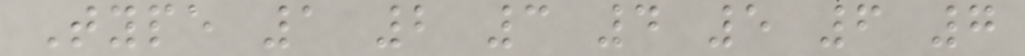Type 1 2 3 4 5 6 7
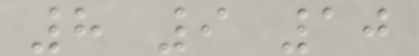8 9 10
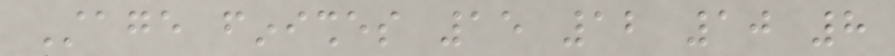Stage finishes 15 12 10 8
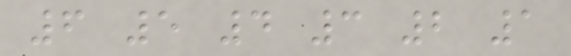6 5 4 3 2 1
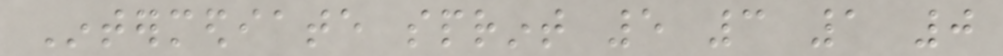Intermediate sprint 5 3 1 0
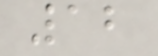12
